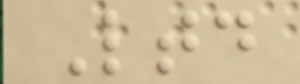Ltd
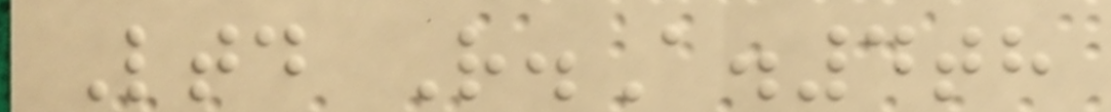Ltd R.A.4th
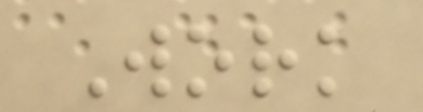Work
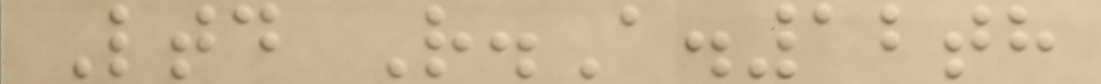Ltd R.A.12th
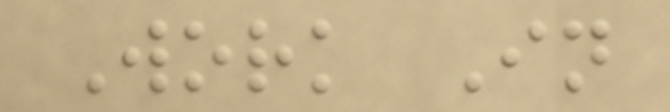Work In
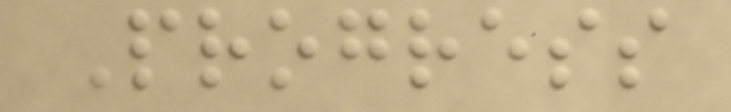Progress
